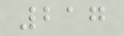217
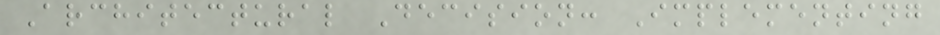Architectural Decision: Implementing
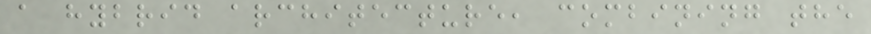a hybrid architecture, combining the
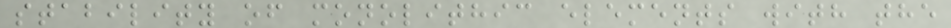stability of monolithic elements with the
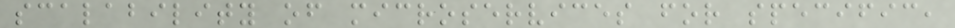scalability of microservices for specific,
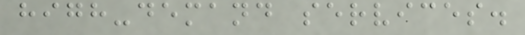high-demand services.
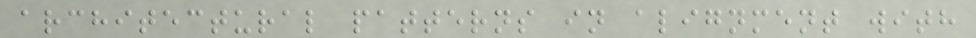architectural patterns in alignment with
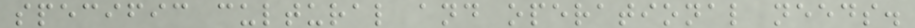specific cultural and operational needs.
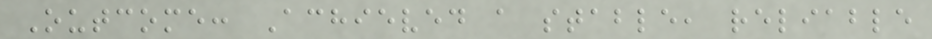Outcome: Achieved a stable, reliable
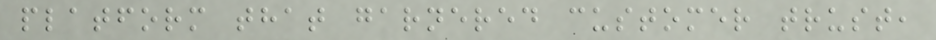platform that garnered customer trust,
